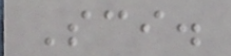Sci.
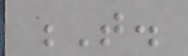T.
